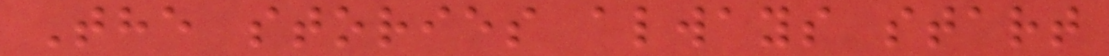The stories always start
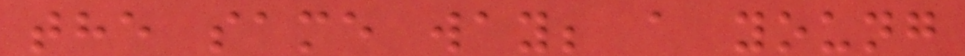the same way; a young
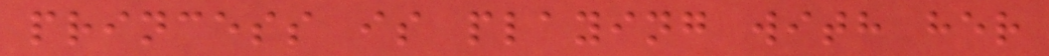princess is playing with her
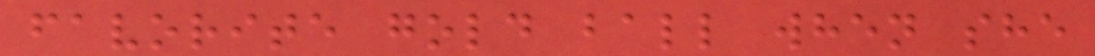favorite gold ball when she
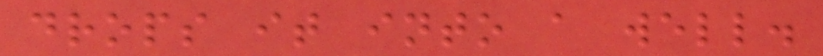drops it into a well.
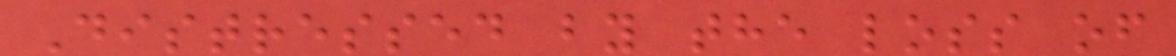Distressed by the loss of
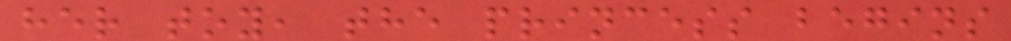her toy, the princess begins
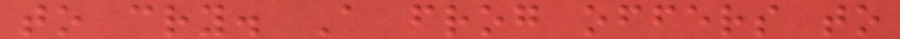to cry. A frog offers to
